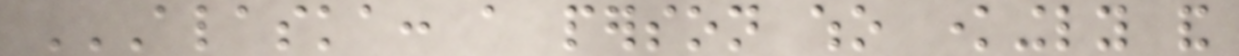ALASKA: A PERSON WHO KNOWINGLY AND
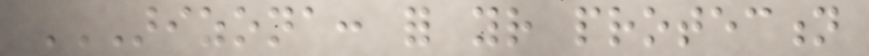ARIZONA: FOR YOUR PROTECTION
